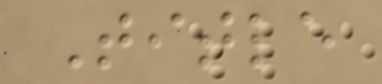Title
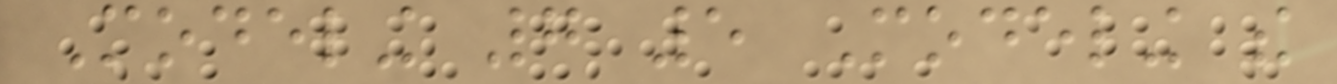Modeling 7 5 Modeling the
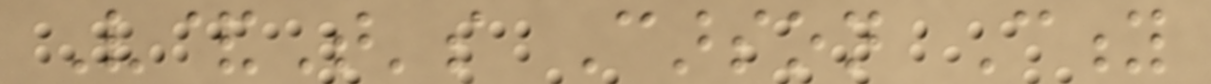V&T's Carson City
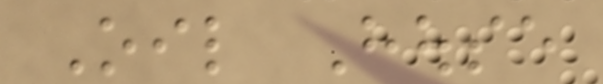Oil House
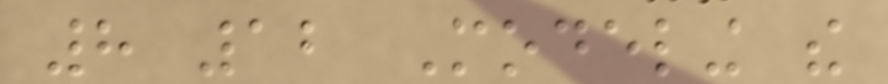8 12 Modeling the
